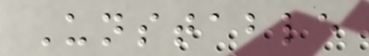Unstable
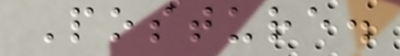Posture.
